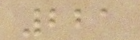221
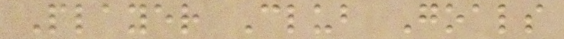Player Club Goals
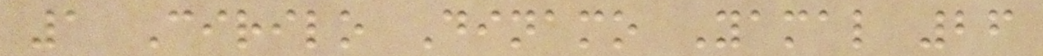1 Cirilo Dinamo Yamal 26
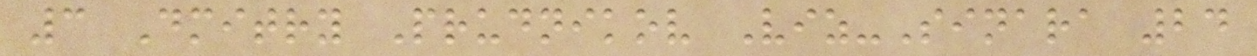3 Dmitry Prudnikov Viz-Sinara 24
